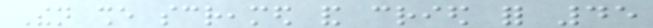Then she screamed and cried for 45
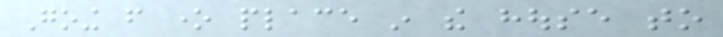Going from one place in the house to
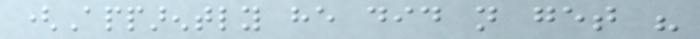(Apparently he did not get his
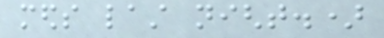meds last night.)
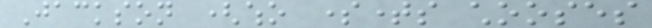Jackson (who sometimes chooses
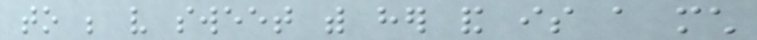to be very sweet with her and is a much
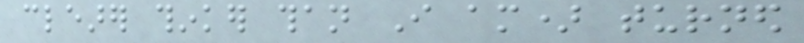clearer thinker than I am) turned
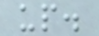up.
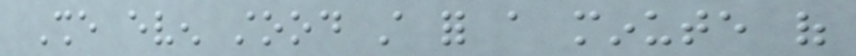She even stood still for a minute of
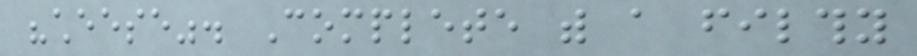"cheese". Complete with a filthy
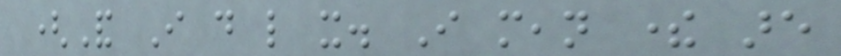(And I do like it. I mean there are
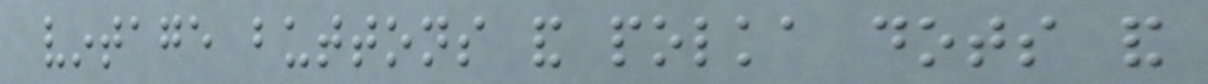vintage buttons and polka dots and
